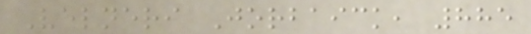Velneri Jorbaick, 885
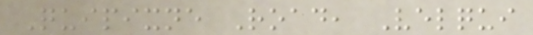Quipixne Road, Velqui
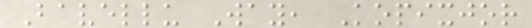Bavellu Way, Kopixjor
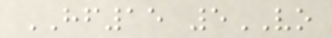HF15 5VO
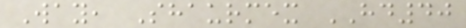Way, Shaurmex HD40
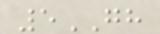5GH
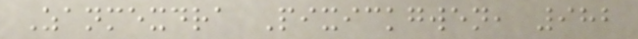Zanmexdra Pixickgwen, 982
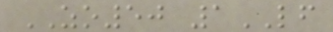ZO50 1LF
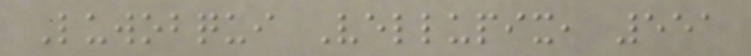Luwobqui Vellupix, 551
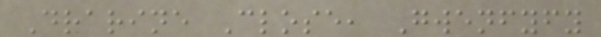Drarine Close, Gwenfyfy
